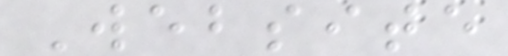Website
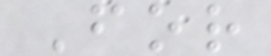For
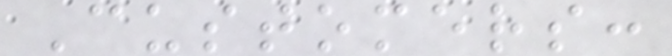Customers:
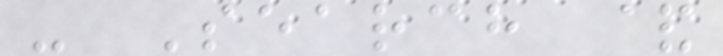- Search &
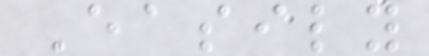Easily
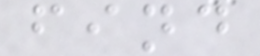find
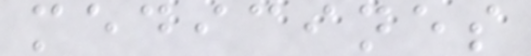medicines
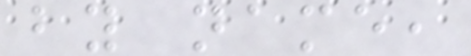by name,
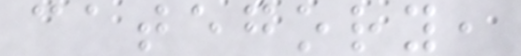category,
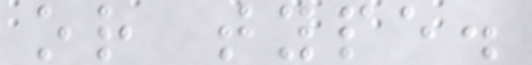or type.
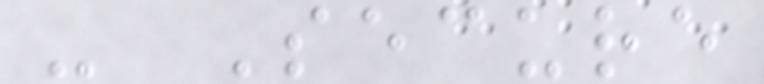- Secure
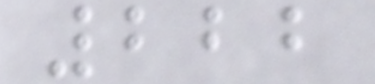222
